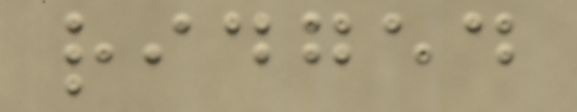ridged
